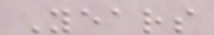Years
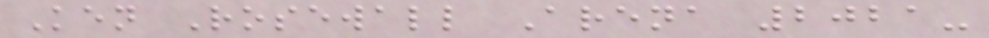Ken Rosewall Arena 2021-
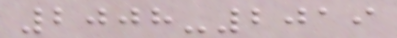2008-2019
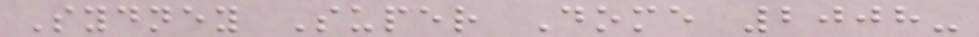Sydney Super Dome 2008-
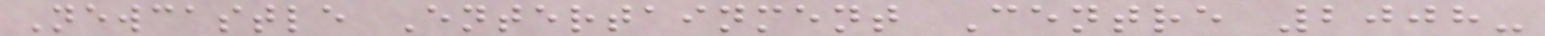Newcastle Entertainment Centre 2008-
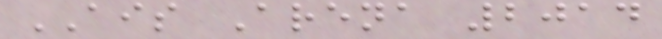AIS Arena 2014
